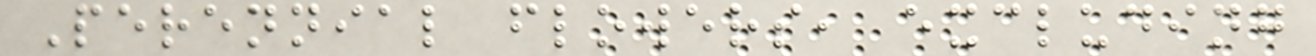Perennial flowers, excluding
